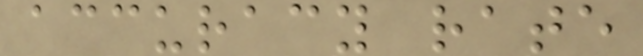accuracy rate
